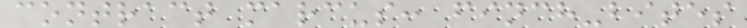contract marcus: finch-bites
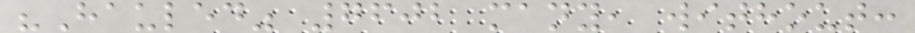"Hauled" 7602 many, without:
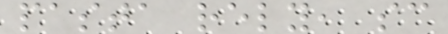pasta rely, sc
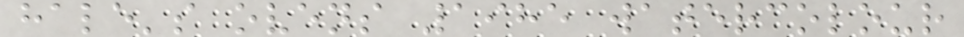hale's ovens 1985 watercolour
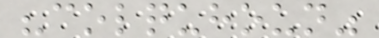"colquhoun"
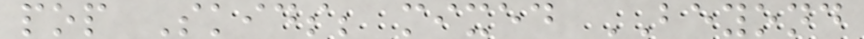pop Skids; mixed BEYOND
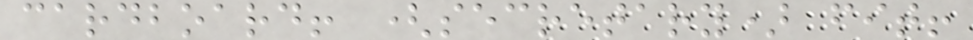cardboard! (secretary) fit!
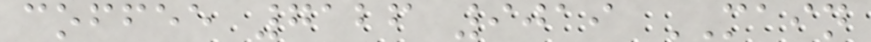coffee 7126 9019 MAIN
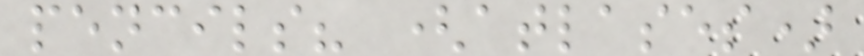pencils? (atlases)
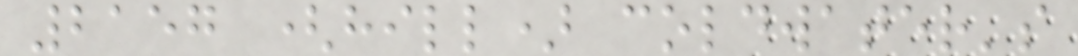2157 (hill) coldwater's
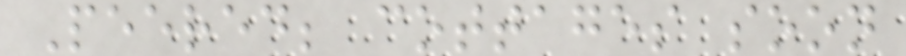Peered; cottages soon
